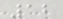12
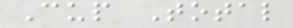Cup Total
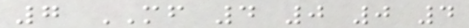7 MF 4 0 0 4
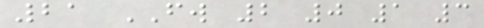21 FW 2 0 1 3
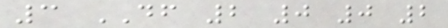3 DF 2 0 0 2
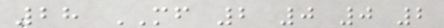28 MF 2 0 0 2
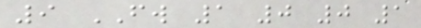9 FW 1 0 0 1
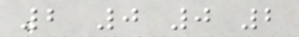2 0 0 2
